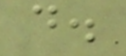d.
